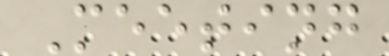Meeting
